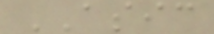ASIC
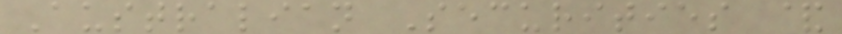Australian Securities &
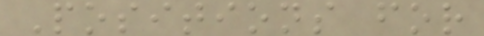Positions for
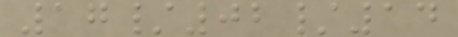17/02/14
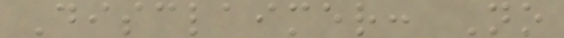Disclaimer: No
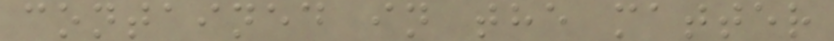contained in the matter
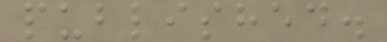published.
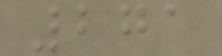271
